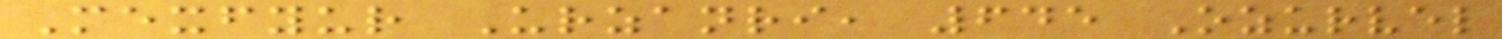Mexfyur Urzanri, 645 Ozurvel
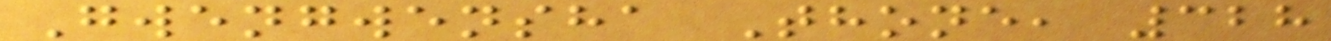Gwengwensha Thone, 328
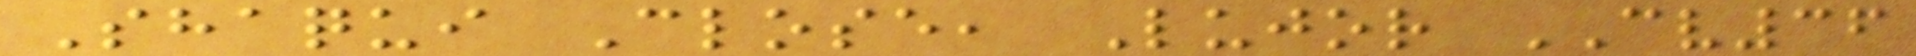Shaqui Close, Lujor CV36
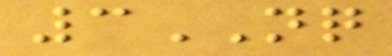3NQ
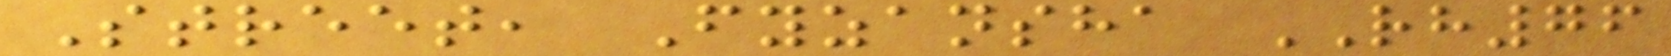Street, Fyzansha RH76
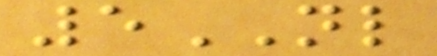5NL
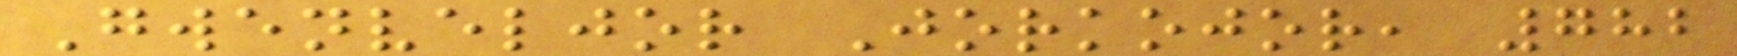Gwenveljor Jorkojor, 782
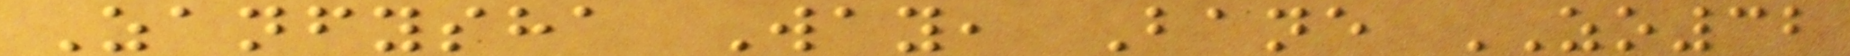Zanfysha Way, Bane ZO32
